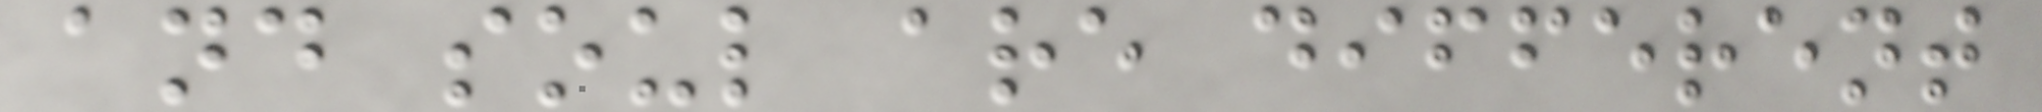and soul are different
